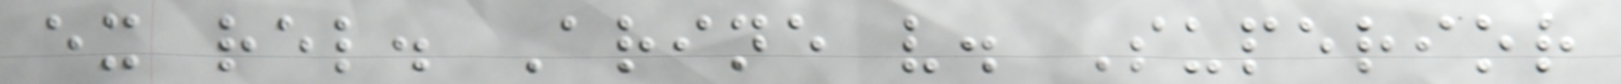ex rel. Arine v. Superior
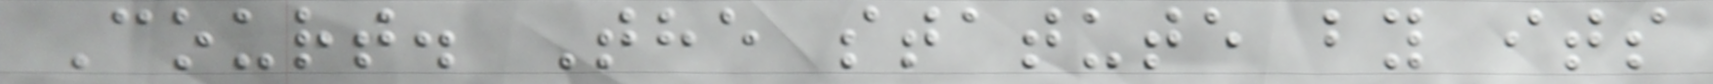Court. The statute by its
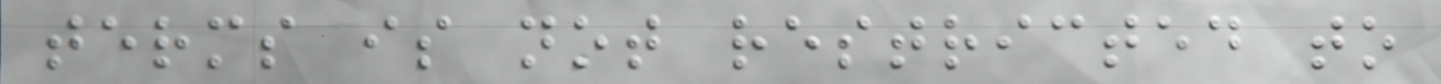terms is not restricted to
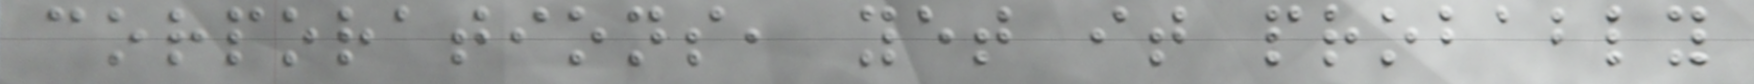corporations, yet it probably
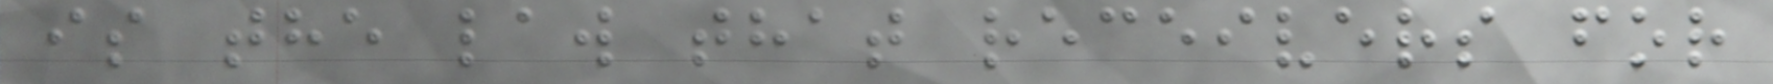is the law that receivers for
